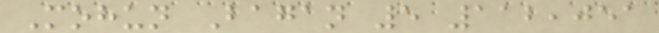Mohun Bagan 5 112,051
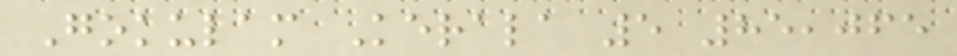Gokulam Kerala 5 85,065
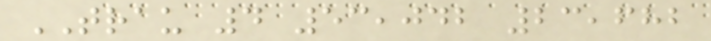TRAU 4 53,042 23,682
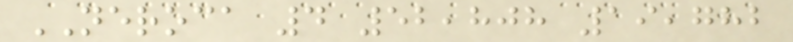NEROCA 4 52,808 19,782
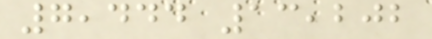7,444 13,202
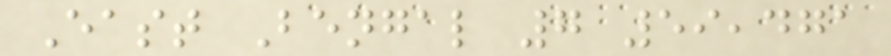East Bengal 7 59,471
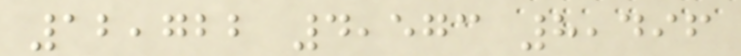12,722 4,573 8,496
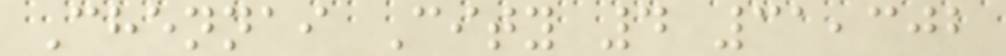Chennai City 4 31,302
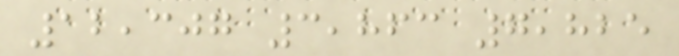12,307 3,863 7,825
